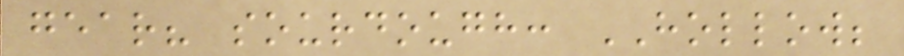gear? sourdough: HOLLOW;
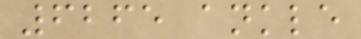6265 ankle
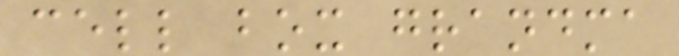cell box grandma
